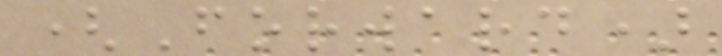(Forward)
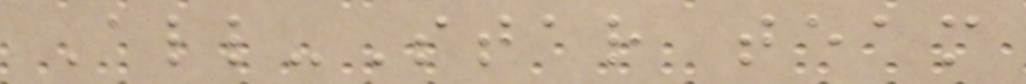All-Star team
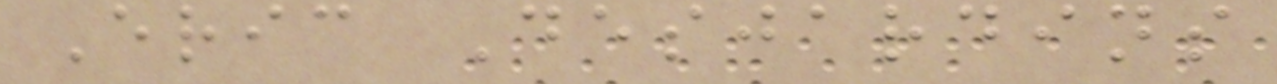Eric Desjardins
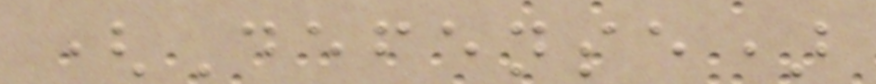(Defense)
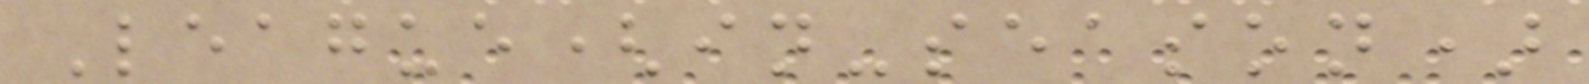League(in-season)
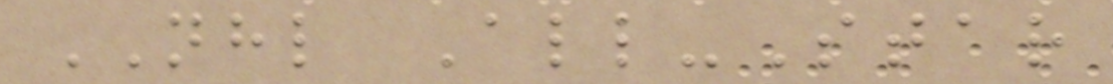NHL All-Star
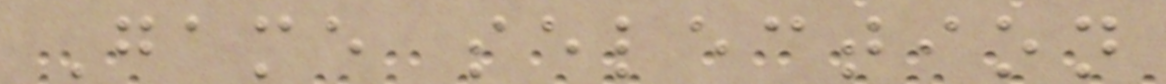Game selection
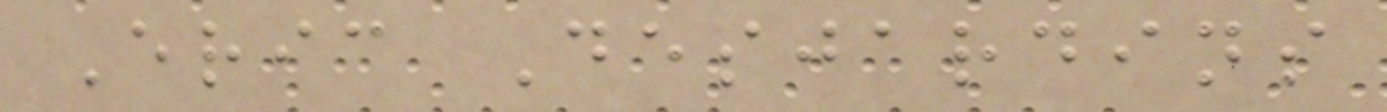Eric Desjardins
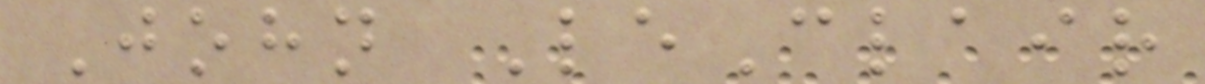John LeClair
